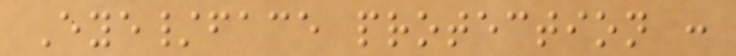Eye/face protection :
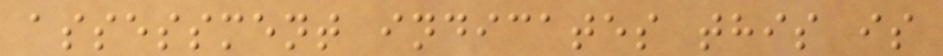assessment indicates this is
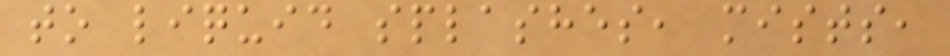to liquid splashes, mists,
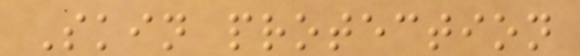Skin protection
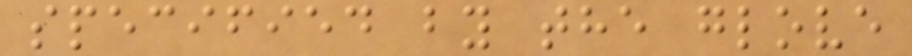specified by the glove
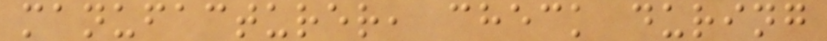manufacturer, check during
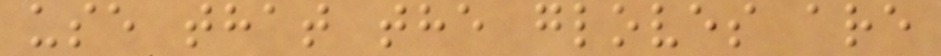use that the gloves are
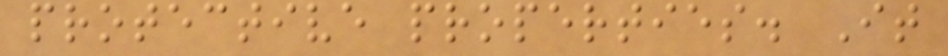protective properties. It
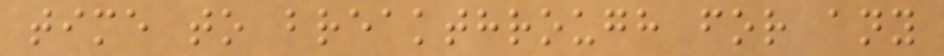time to breakthrough for any
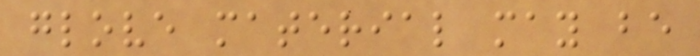glove material may be
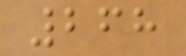268
